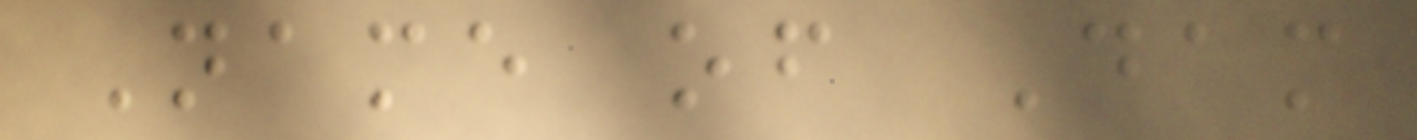Name of Dam
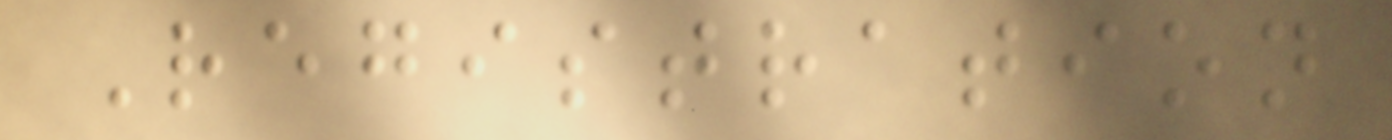Registration
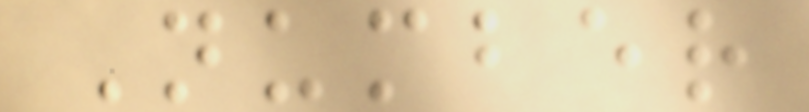Number
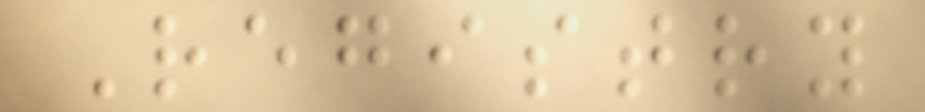Registry
